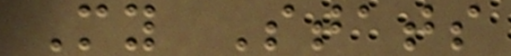My Stats
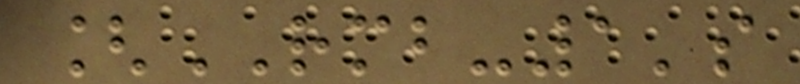[RMB-1's
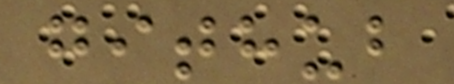github
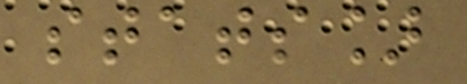stats]
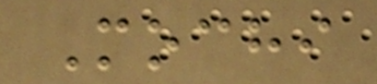Mochi
